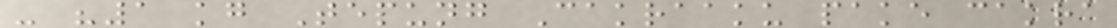- "1 kg Tepung Cakraaku pake cakra
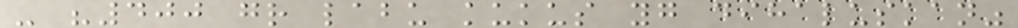- "400 gr labu kukus yg dihaluskan"
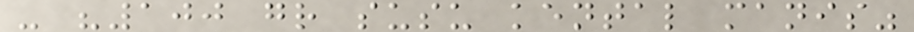- "100 gr susu kental manis"
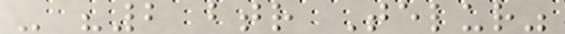- "2 btr Telur"
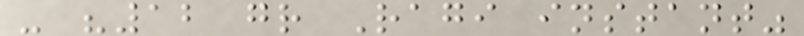- "12 gr Ragi instant"
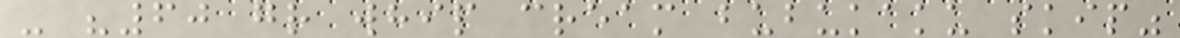- "60 gr whip cream bubukaku skip"
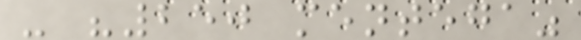- "250 mentega"
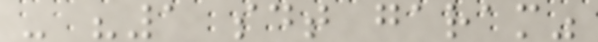- "1 sdt garam"
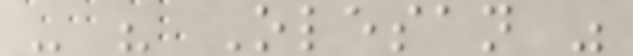- " Olesan "
